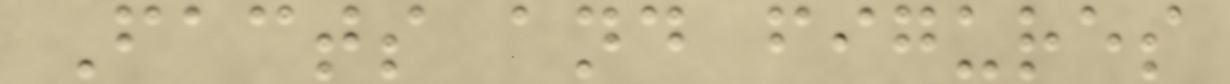Facts and figures
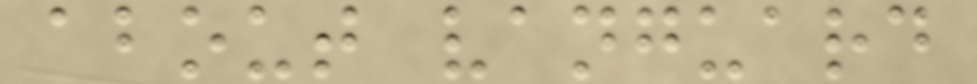about vanguard
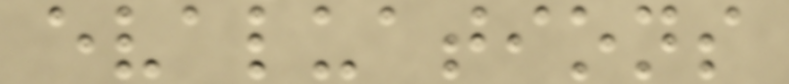evaluations
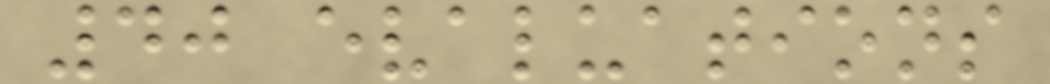40 evaluations
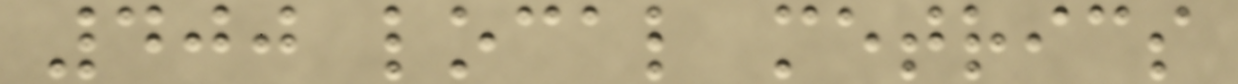400 local metrics
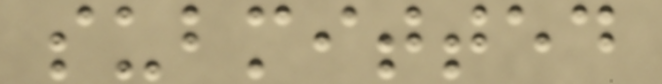submitted
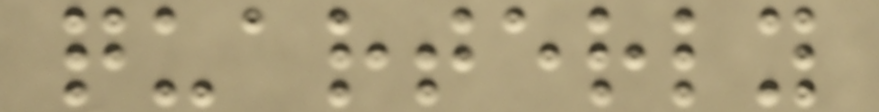quarterly
